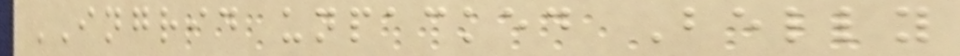INGRID unpacked Belly
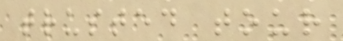trusted tour
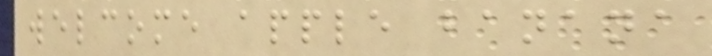welcome apple banana
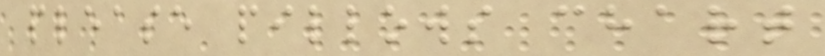please pillows chart
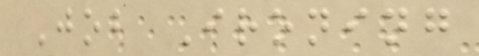Job Ironing
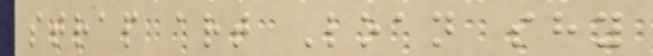strap art Loan shy
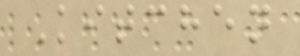Kitchen
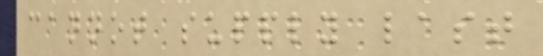cannot supply last
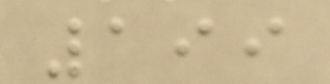199
